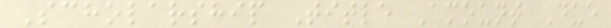Scholarship Title Amount Due
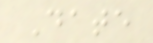Date
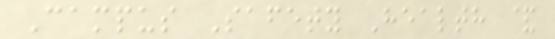Campus Safety Health &
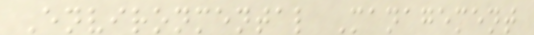Environmental Management
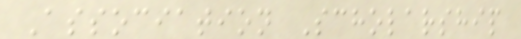Association Scholarship
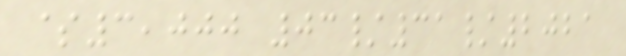$3,000 03/31/2021
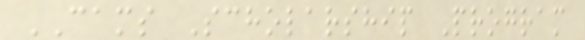CAMS Scholarship Program
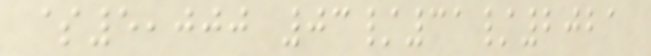$5,000 03/31/2021
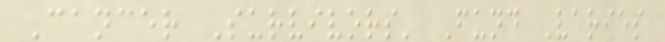Cancer Survivors' Fund Varies
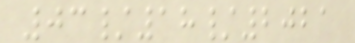03/18/2021
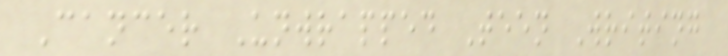Cancer Unwrapped Teen Writing
